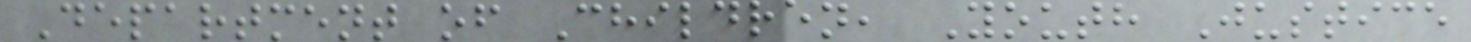Department of Children, Youth Justice
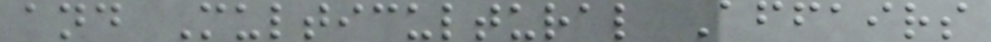and Multicultural Affairs
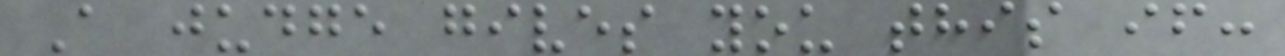A judge gives you this if:
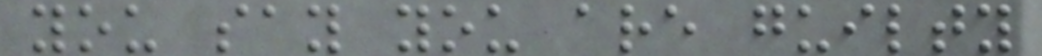you say you are guilty
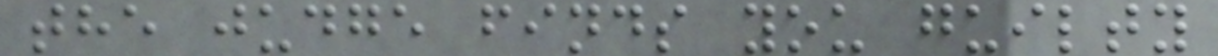the judge finds you guilty
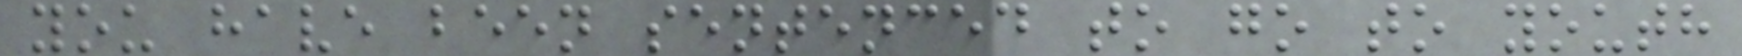you have been sentenced to go to youth
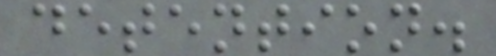detention.
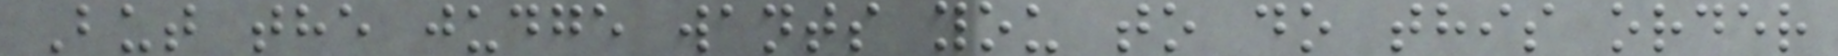But the judge wants you to do this order
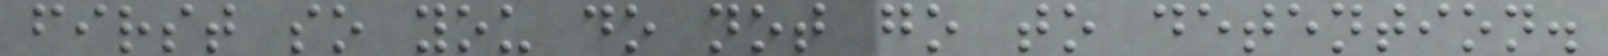first so you do not go to detention.
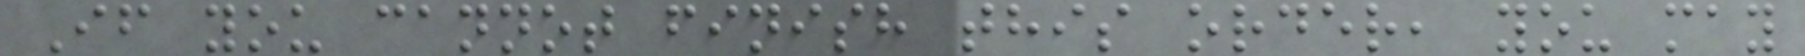If you cannot finish this order, you may
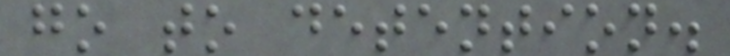go to detention.
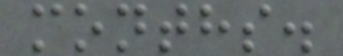months.
